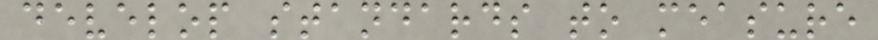develop standards to measure
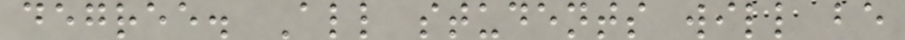degree. All students will be
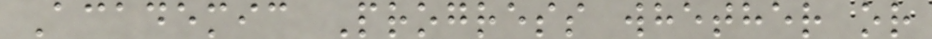Academic Progress whether or
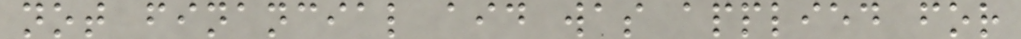not financial aid was applied for
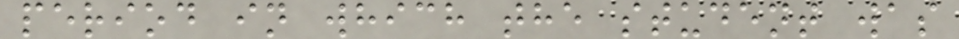period in which the student was
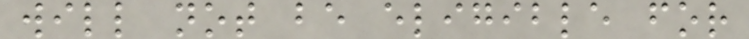will not be eligible for
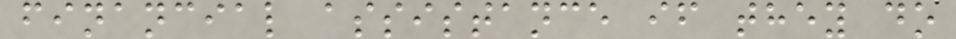financial assistance if they do
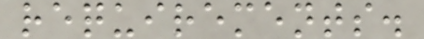requirements.
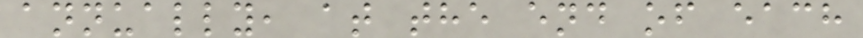annually, at the end of each
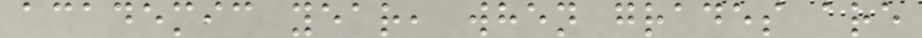academic year, when grades are
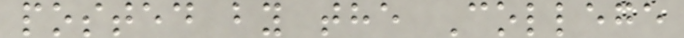posted by the College
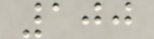100
